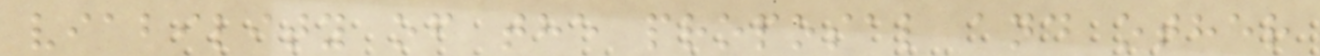viability of the proposal and other
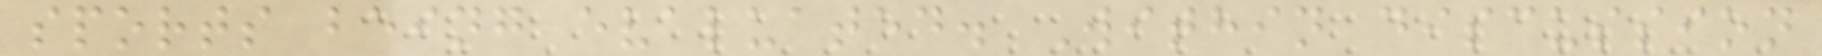sports being evaluated. Within discussion
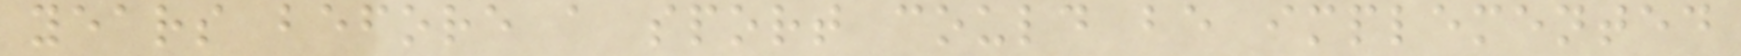years before a sport could be implemented
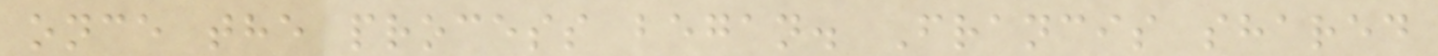once the process began. Francis shared
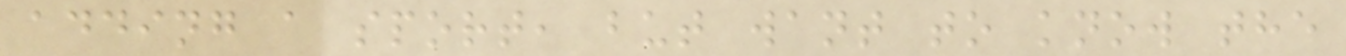adding a sport, but want to know the
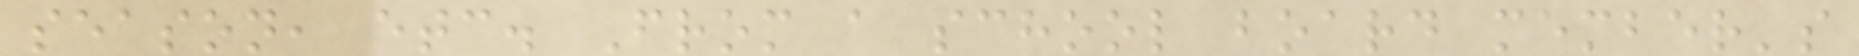season, etc. From a school board member's
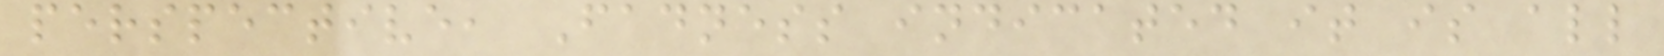perspective, Fadness indicated it is all
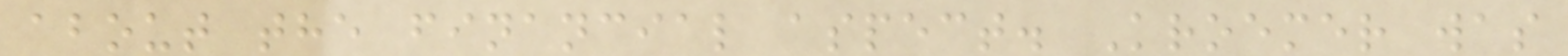about the financial aspect. Kroemer was
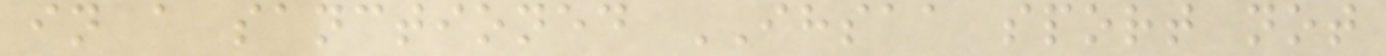in a sanctioned IHSAA sport not
